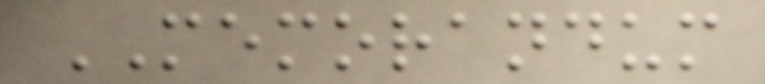MEMORANDUM
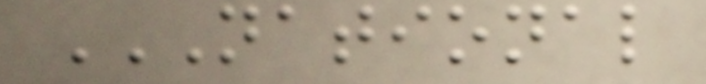NATIONAL
